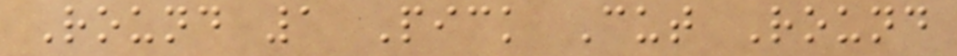Round 1 Pick Cut Round
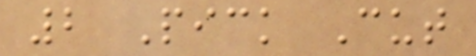2 Pick Cut
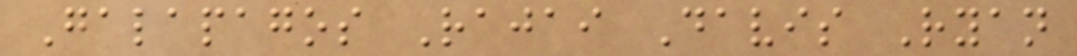Galapagos Rajai Davis Ryan
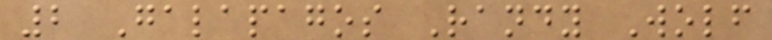2 Galapagos Randy Wolf
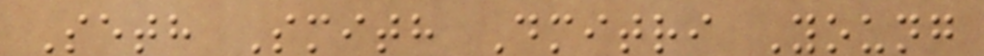Seth Smith Dmitri Young
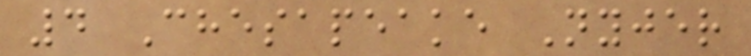4 Chesapeake Nyjer
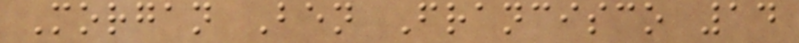Morgan Ben Francisco 14
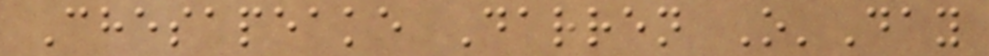Chesapeake Darren O'Day
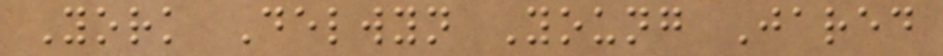York Delwyn Young Jared
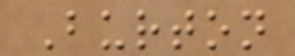Burton
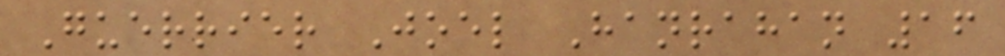Guerrier Joel Hanrahan 16
